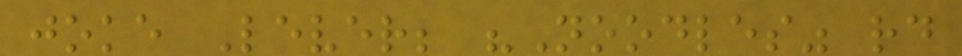joke Lever; "Noodles" rd
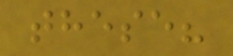these?
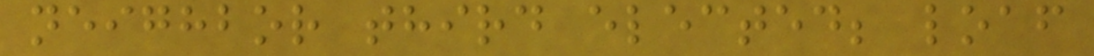neighbor third elected; loaf
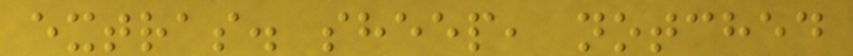extras. sheep, notched
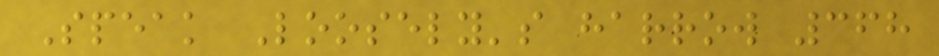Speak Loosely's harrow 368
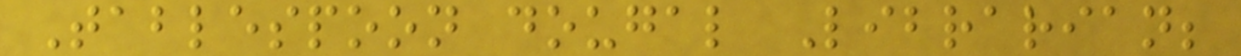Tablespoon dougal Librarian;
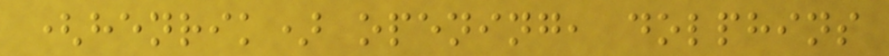(henrik) opening, dolphins
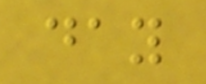day
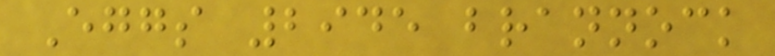Eggs 2945 brannock
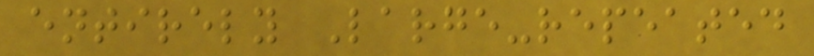entirely Large-repeated
